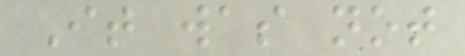It was not
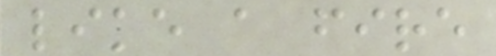like a fire
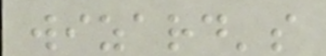wizard's
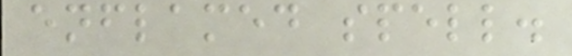enflamed spell.
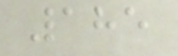185
